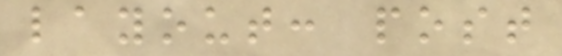layout: post
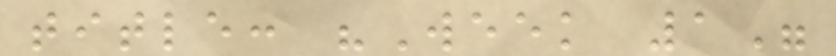title: "Week 1"
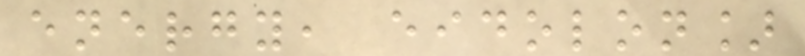energy, eidolon]
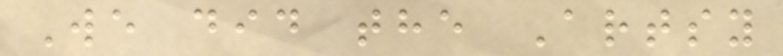We did the Artsy
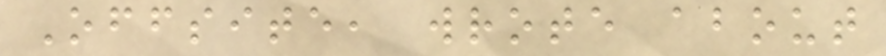Offsite, wrote about
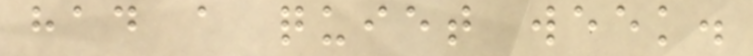had a quiet week.
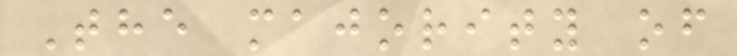The majority of
